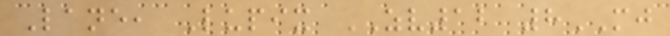Lane, Lupix ZV12 8MJ
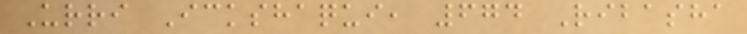Urri Ickshaqui, 674 Ribasha
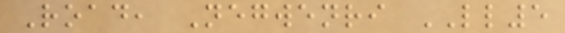Road, Negwenri LL5
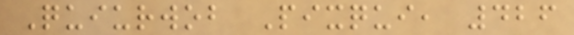Quiurwob Pixqui, 426
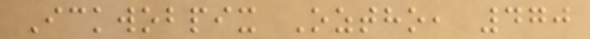Ickwobpix Oztho, 470
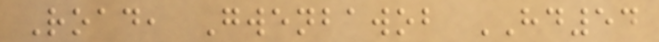Road, Gwenbawob HD54
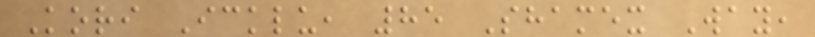Kori Icklu, 85 Shamex Way,
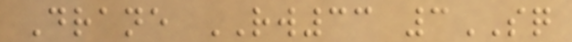Drane RW33 3SQ
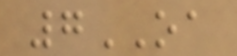7OA
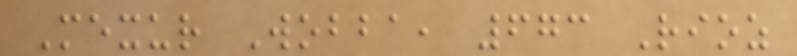Mexur Wobba, 673 Rioz
